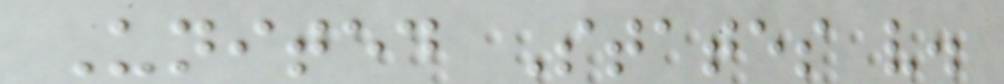United States v.
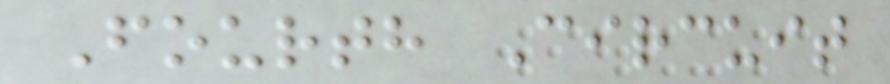Fourth Circuit
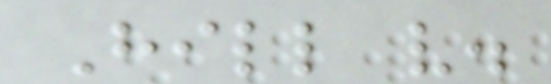Hill v.
